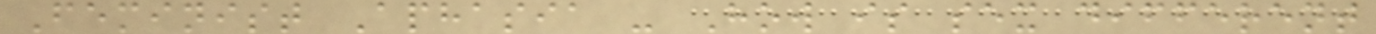Feminist Aphasia - How is sex different
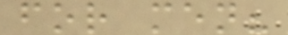for men?
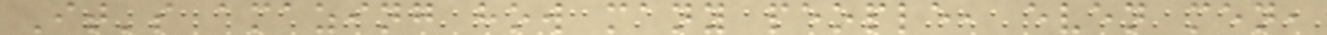It's amazing how many people, even men,
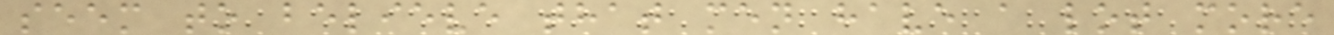seem to believe that men have a lot more
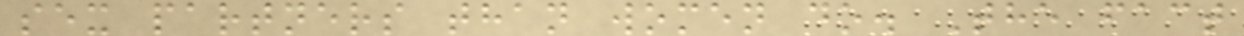sex partners than women do. The fact
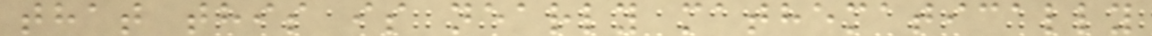that this is nearly mathematically
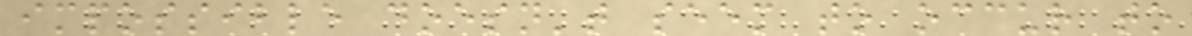impossible doesn't seem to occur to
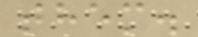them.
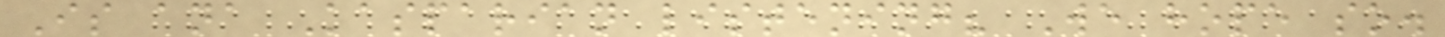Is ana Kasparian listening? We hope so.
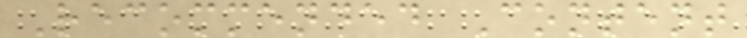Recommended Content
